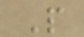P
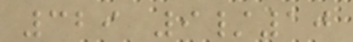329 9/10
